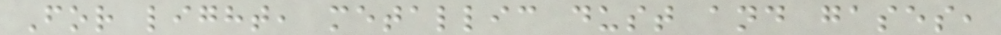For light, metallic dust and gases,
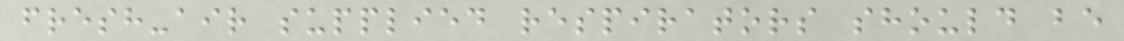fresh-air supplied respirators should be
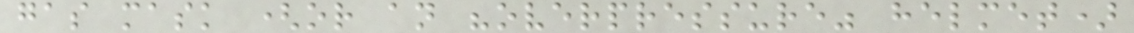gas mask (or an "overpressure" helmet)
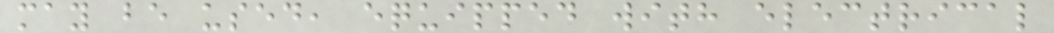may be used, equipped with electrical
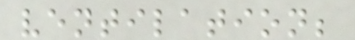ventilation;
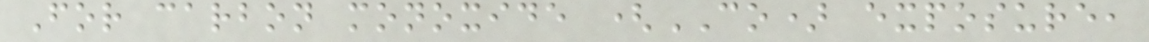For carbon monoxide (CO) exposure,
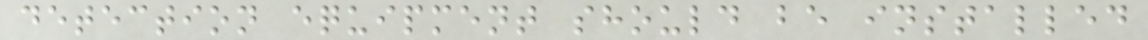detection equipment should be installed
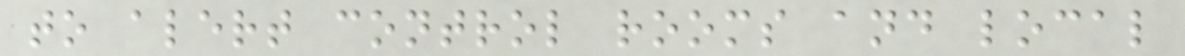to alert control rooms and local
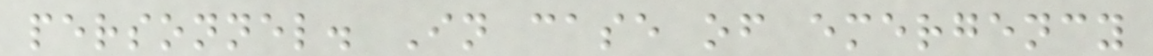personnel. In case of emergency
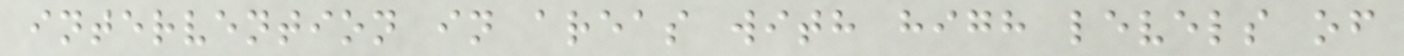intervention in areas with high levels of
